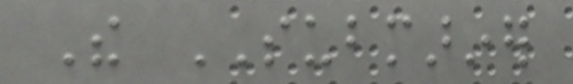The SUBMARINER
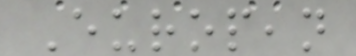European
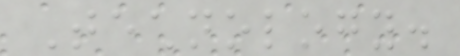Technology.
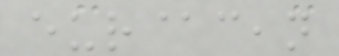eur@cean
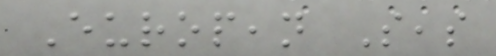European Seas
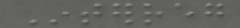Interreg
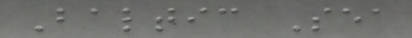Baltic Sea
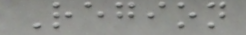Region
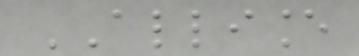ALLIANCE
